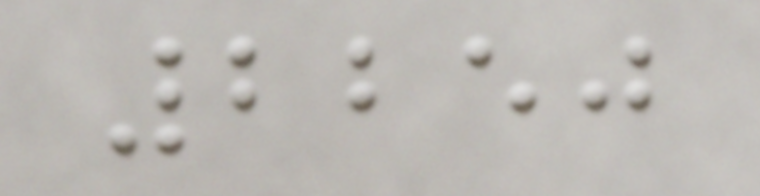2250
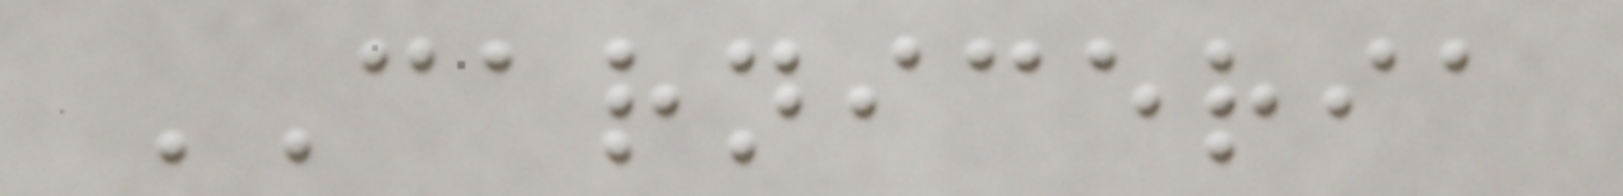CARNICERIA
